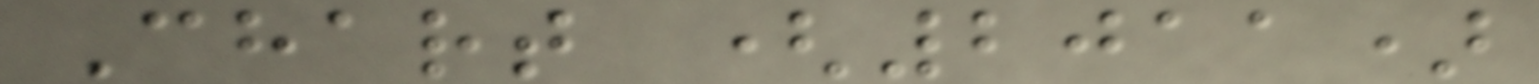Chart (2011)
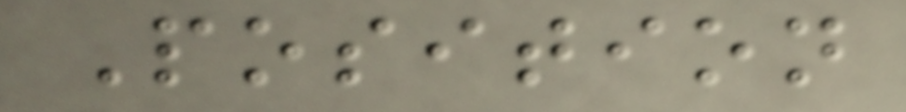Position
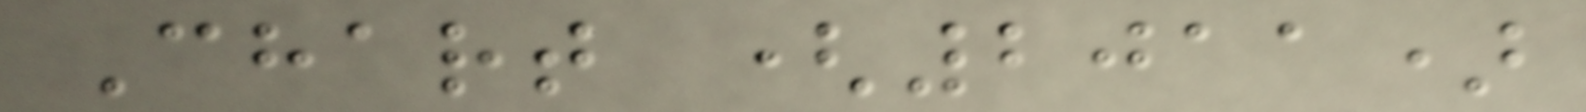Chart (2011)
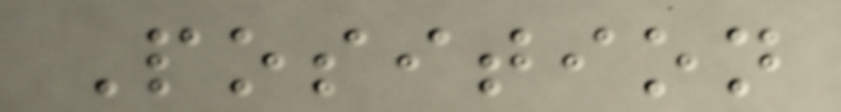Position
